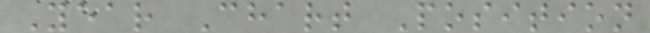Year Chart Position
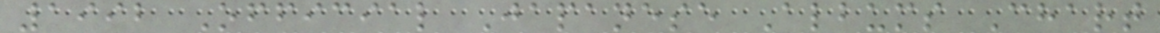1992 Official Japanese Albums Chart
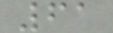61
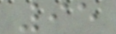95
